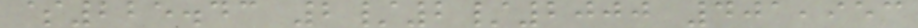$225.43 2/2/2000 401,953
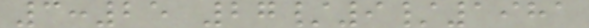3:25 27/9/1981
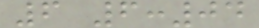6 6:04
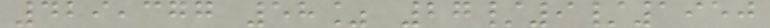429,377 58% 27/9/1950
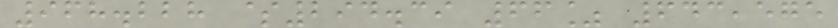968.228 $294.39 66% 643,575
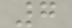7
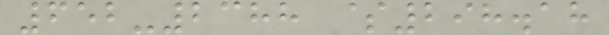652-2388 $298.18
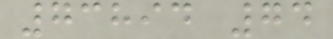73894 74
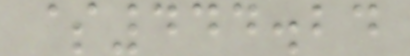$444.24
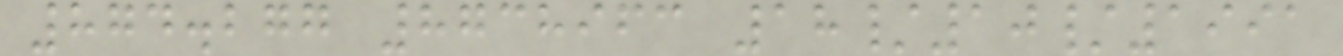874.277 8738963 18/10/1991
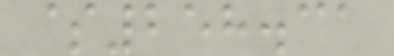$258.31
